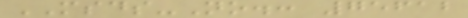MSDS-No.: 75612
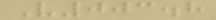V003.8
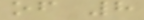of 8
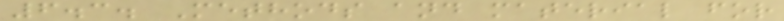6.3. Methods and material for
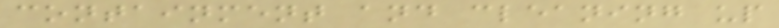containment and cleaning up
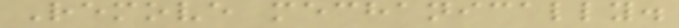Remove mechanically.
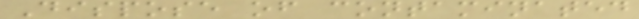Dispose of contaminated
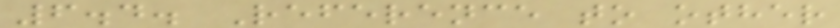6.4. Reference to other
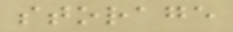storage
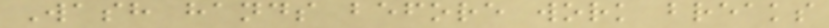Wash hands before work breaks
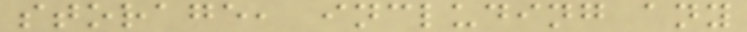storage, including any
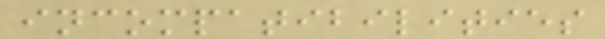incompatibilities
